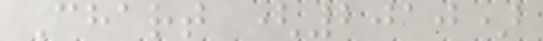Chart (2010)
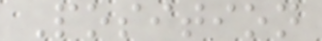Position
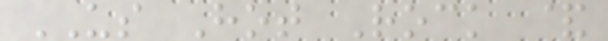US Hot Rock &
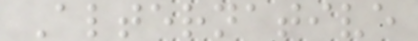Alternative
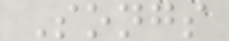Songs
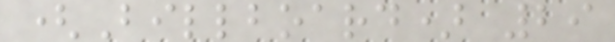(Billboard) 29
